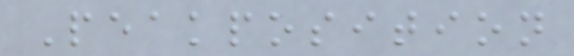Peakposition
